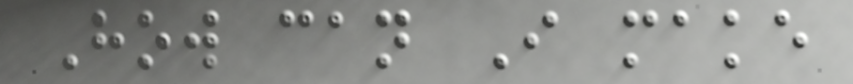How can I make
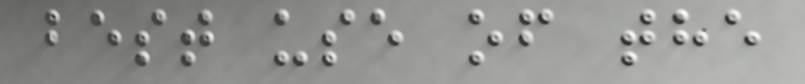best use of the
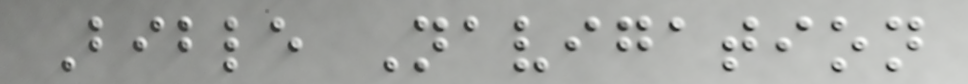Bible Navigation
